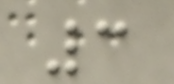3
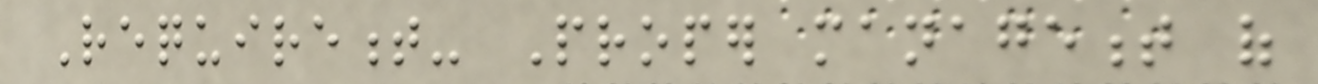Requirement- Proper management of
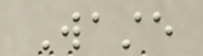Waste
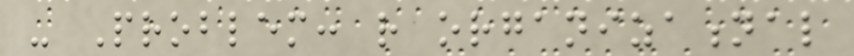- Problem: rather organizational
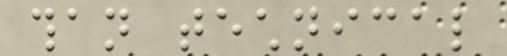than technical
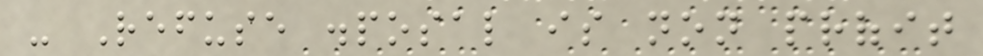- Refuse disposal is non profit
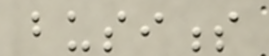business
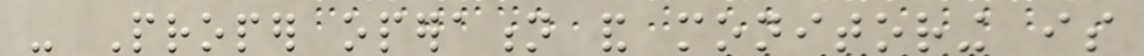- Proper operation and monitoring is
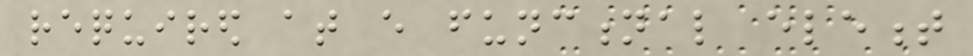required at every functional element
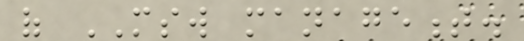of MSW management.
